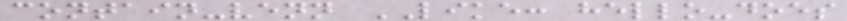contain-venn LIKE: hello-does
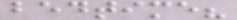bedtime?
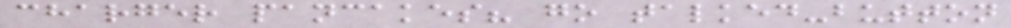charger pancakes? go talked-button
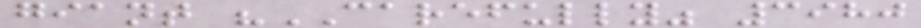giant "CAREFULLY" 3980
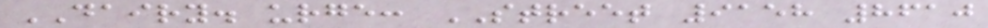DAIRY. urge: STREET 9158 8610
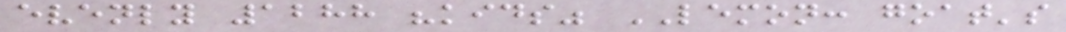evenly 1288 "kids" LEMON: goat's
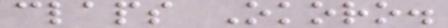claps Okoro.
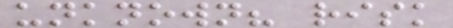unknown? risk
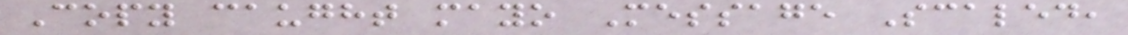Copy caught mayo Message Scaled,
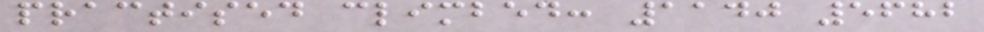practised climbed: 1140 5682
